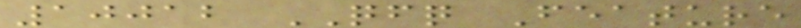10012 QFQ Feature
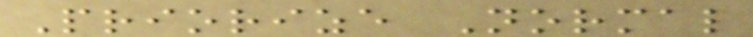Priorize Normal
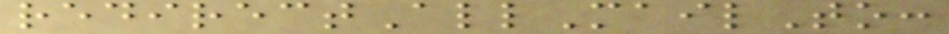redirectAllMailTo:
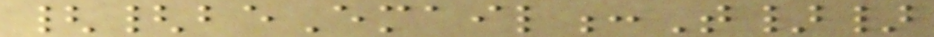{{beEmail:T}}
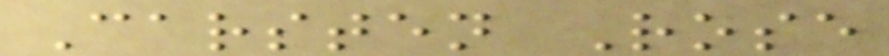Carsten Rose
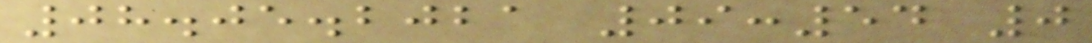08.05.2021 09:54 0
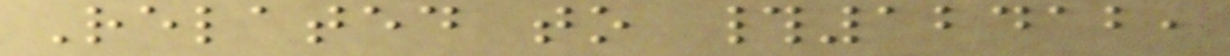Related to #12412,
